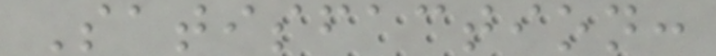Satisfaction:
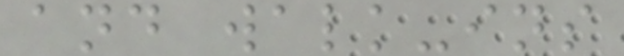and walk-ins
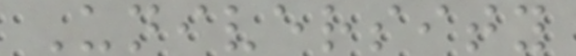University
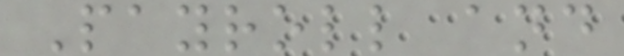Payroll and
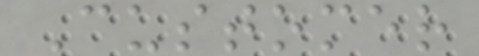Customer
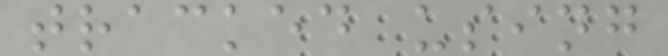tracked using
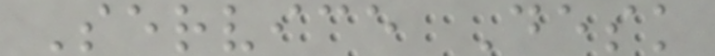Service Desk
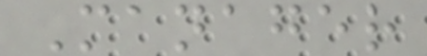Manager
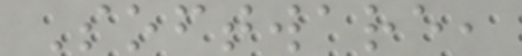Software,
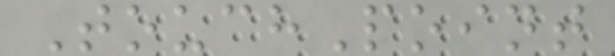TouchPoint
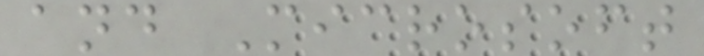and Microsoft
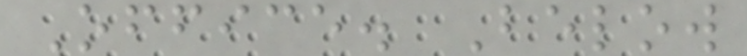Office. Below
